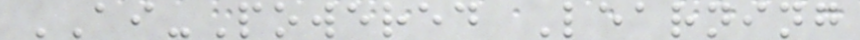AI-Powered Learning
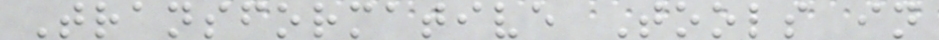Transformative Tools in
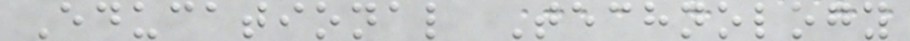Educational Technology
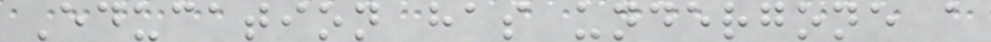Education has undergone a
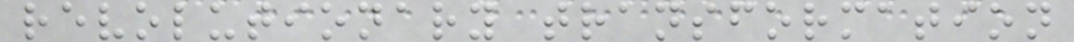revolutionary transformation
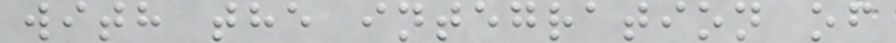with the integration of
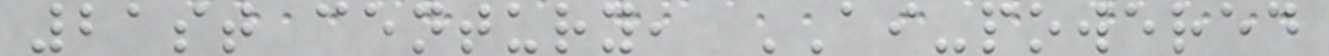21st century, AI-powered
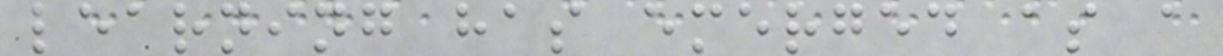learning has emerged as a
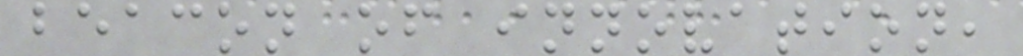beacon of innovation,
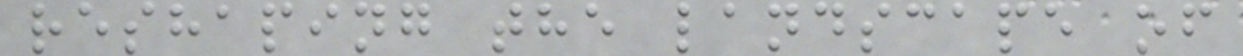reshaping the landscape of
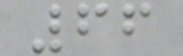66
